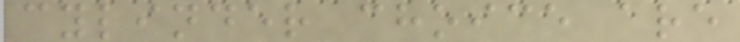cylinder choice are
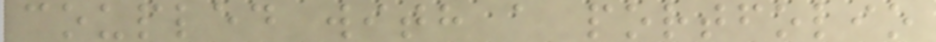coupled with a portfolio
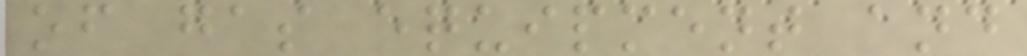of gas equipment and
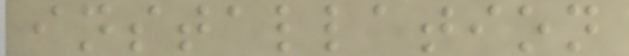installation
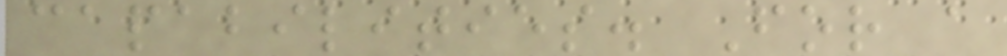capabilities. For a
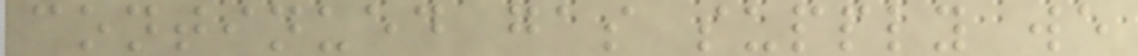continued gas supply we
